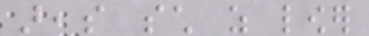areas such as lower
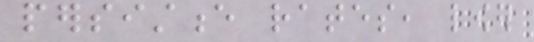persistence rates, lower
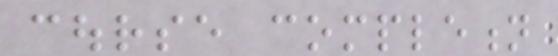course completion
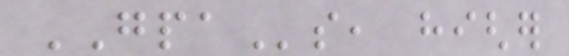GPAs, higher
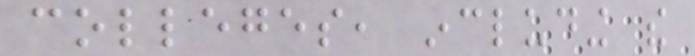colleges, including the
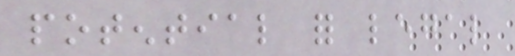potential for legal
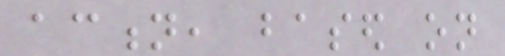action, based on
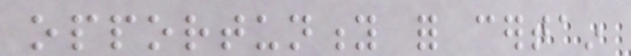opportunity for certain
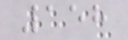158
